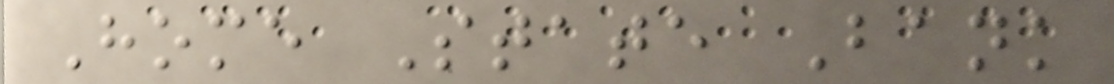Home State Bank
